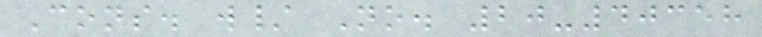Cons. w/ No. 20-40358
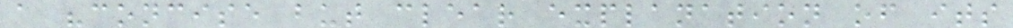a "concise but clear explanation of its
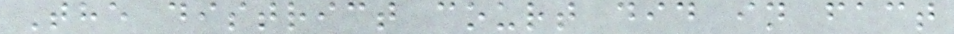The district court did in fact
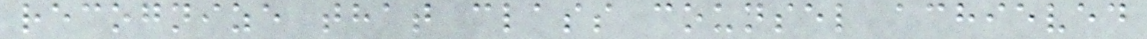recognize that class counsel achieved
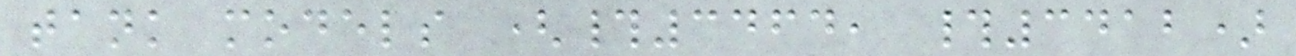tank models (#3464, #3412)
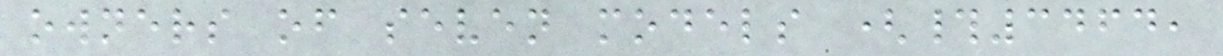owners of seven models (#3464,
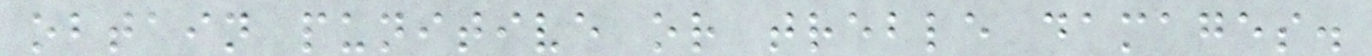obtain punitive or treble damages.
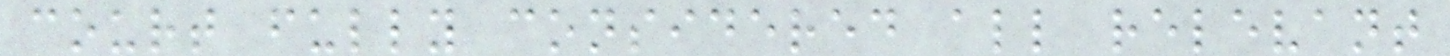court fully considered all relevant
